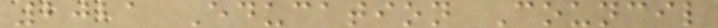2021 Education Council
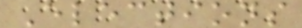Elections
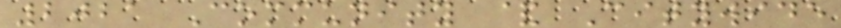2021 Community & Citywide
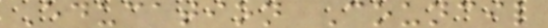Education Council
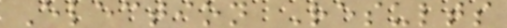Election Results
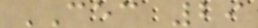CEC 29
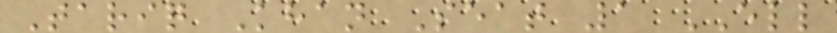Tariq Khan Seat 1 ELL
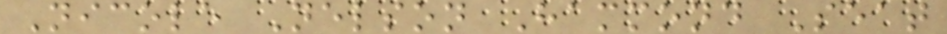Nicole Nelson Hammond Seat
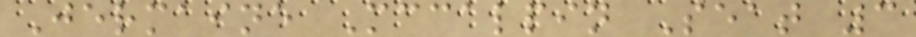Jermaine Mccalpin Seat 3
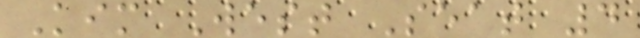Kim West Seat 4
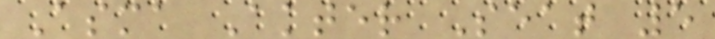Asma Akter Seat 5
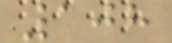108
